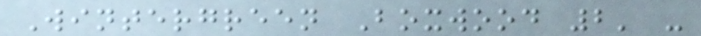Wintergreen Boxwood 2' -
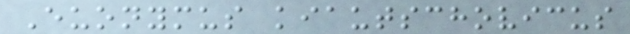Euonymus kiautschovicus
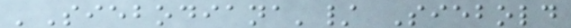'Siebodiana'/ Siebold
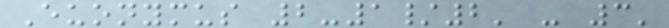Euonymus 2-1/2' - 3'
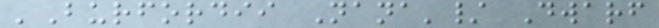'Burfordii Nana'/ Dwarf
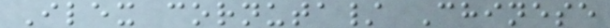Ilex cornuta/ Chinese
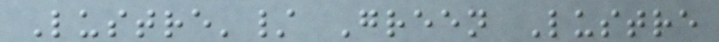Lustre'/ Green Lustre
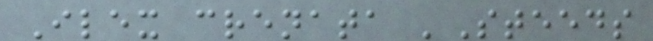Ilex crenata 'Steeds
